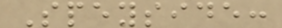Speyside:
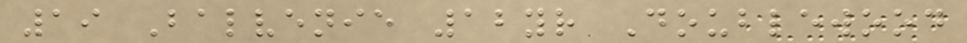19 Balvenie 12yr Doublewood
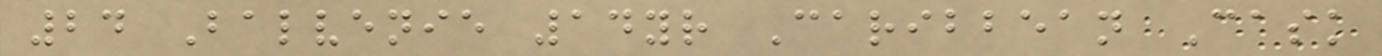24 Balvenie 14yr Caribbean Cask
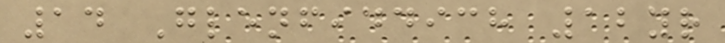14 Glenfiddich 12yr
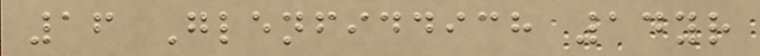16 Glenfiddich 14yr
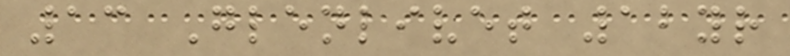13 Glenlivet 12yr
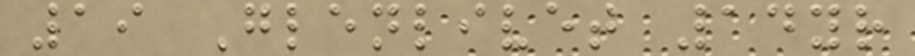19 Glenlivet 14yr
